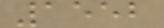1552
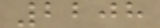2208
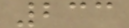233
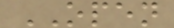OPEN
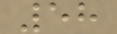58
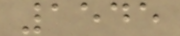1545
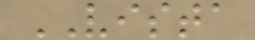VISTA
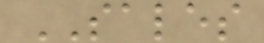SALES
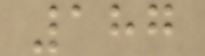187
